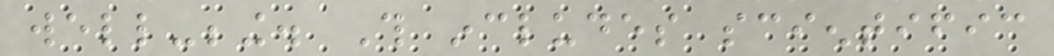well-being. This includes scientific
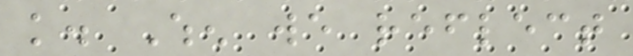knowledge. When we reflect
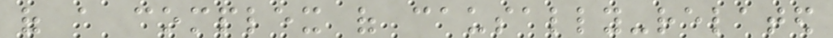of a complex of causally-related
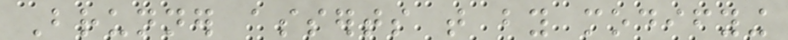Brunner asserts that by modifying
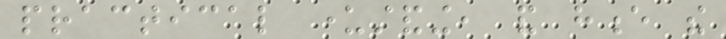practical understanding, and hence the
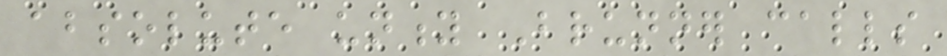absolute unity Brunner calls
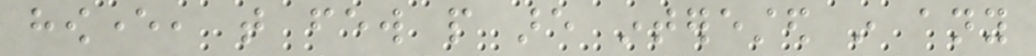however, that few people are interested in any
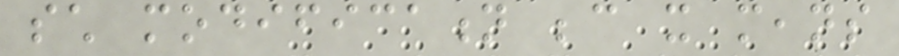such modification because it means
